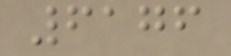6176
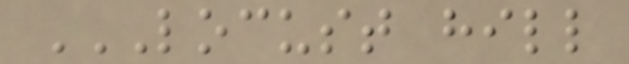LOCUST HILL
